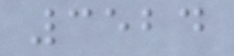3524
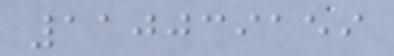110039159
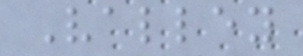Valley
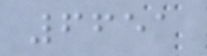6651
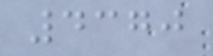4370
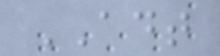ADT
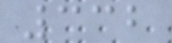332
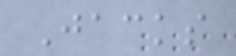Jacks
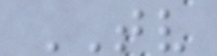TV
